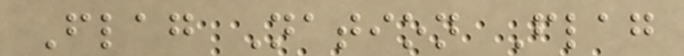Flag Nation Flag
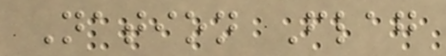Nation Flag
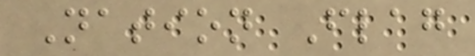Nation Flag
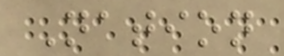Nation
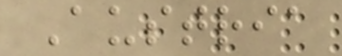Austria
